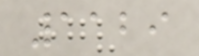1129
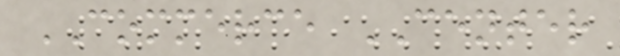COMMERCE CENTER
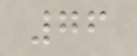76
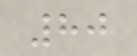80
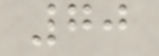70
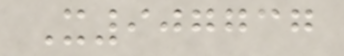X907737
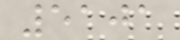5101
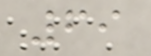69
